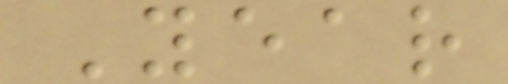Year
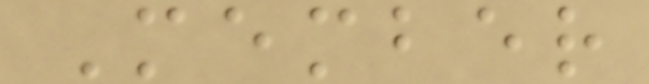Member
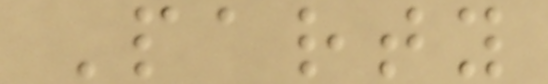Party
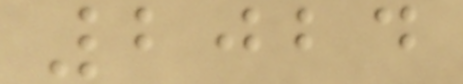2024
